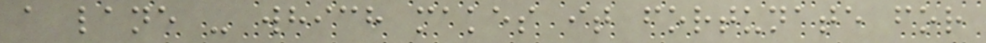a lane - which makes it fortunate for
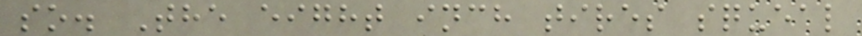so. The eight inch tires squeal
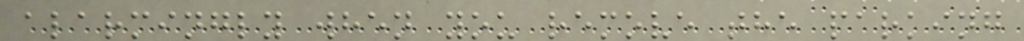alarmingly when you remove the parking
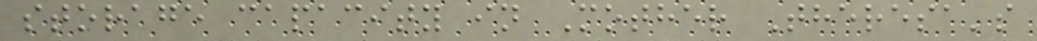storage capacity in Mother Theresa's
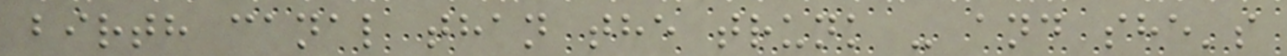birth canal than the trunk - and she's
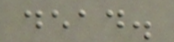dead.
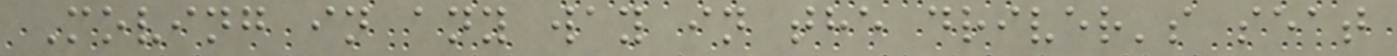Moving in any way in the driver's seat
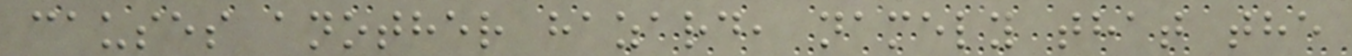causes another hazard, namely that the
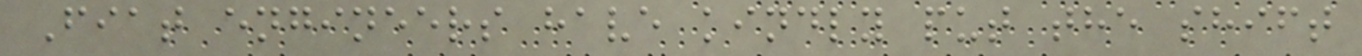Fiat engineers have kindly put the shift
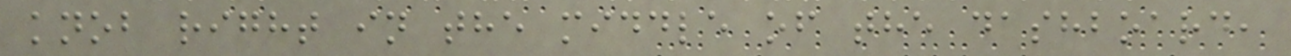knob right in the middle of the dashboard,
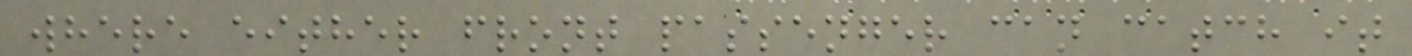where either front passenger can catch it
